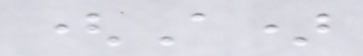(A)
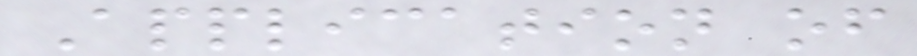Application of
